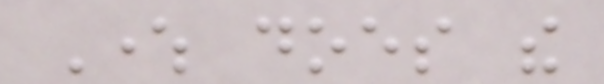Where does the
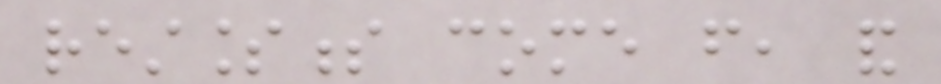restlessness come from, and
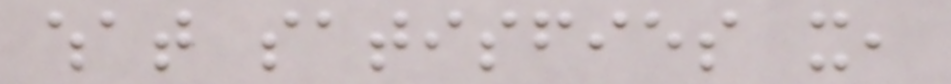what satisfies it,
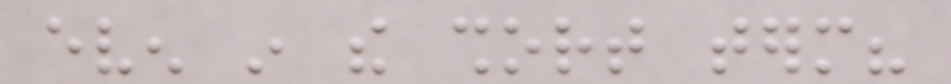even in the short term?
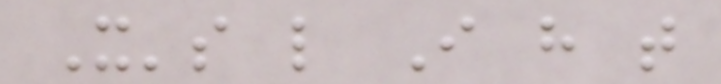It's like I have that
